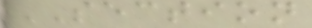SECTION
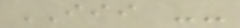III --
